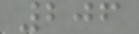206
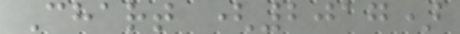Chart (2017)
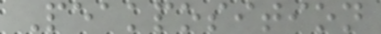Peakposition
